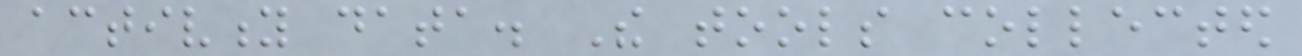activity data. The tools collected
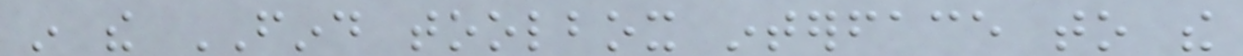in the FIND toolbox interface to the
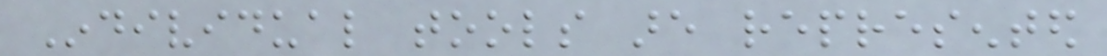Individual tools are represented
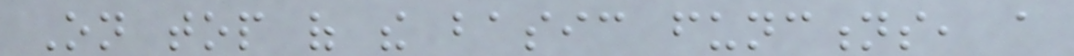On top of the basic functions, a
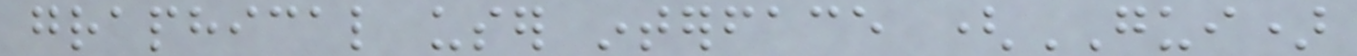graphical user interface (GUI)
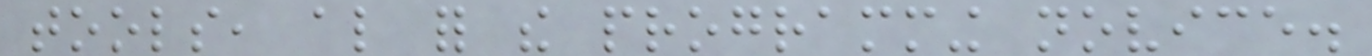tools, also for the programming novice.
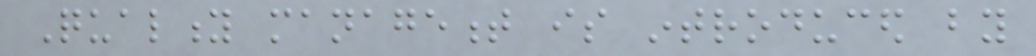Quality management is introduced by
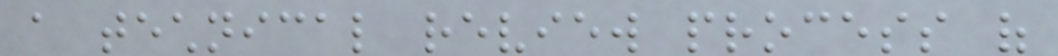a technical review process of
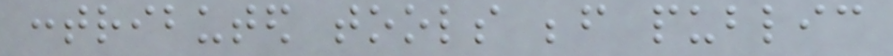contributed tools before public
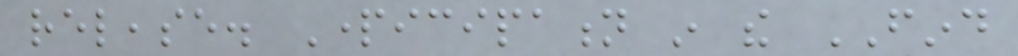release. Participation in the FIND
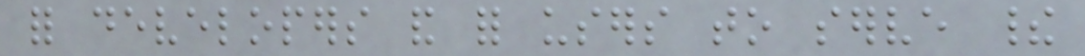for developers and for users to serve their
